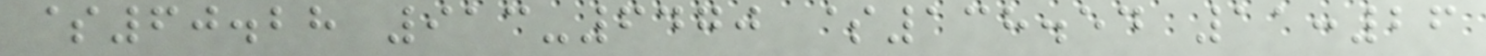$60.28 913-6470 $138.54 11:26
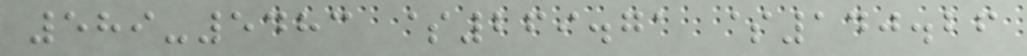589-5483 $269.71 $140.26
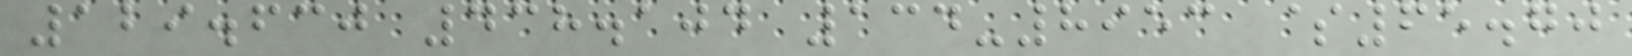129.630 438.104 134-8953 $65.70
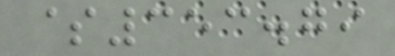$353.79
